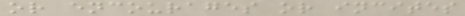or encourages or incites
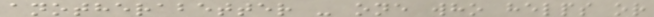anotherabetter - one who helps or
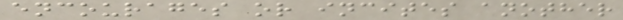encourages or incites another
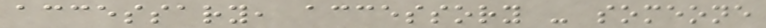accessary, accessory - someone
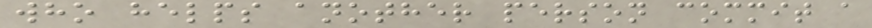who helps another person commit a
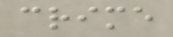crime
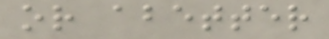or abetter
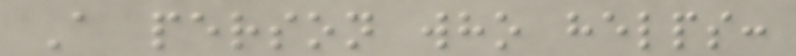A person who helps:
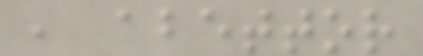, abettor
